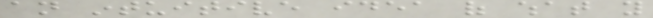an intuitive idea of what you
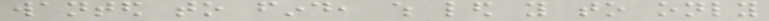wanted to find, which led you to only
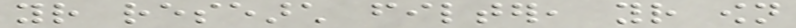your research filter, your own
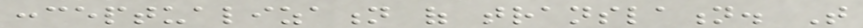conceptualization of translation. That
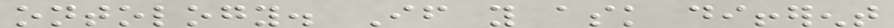ontology. If you ask different
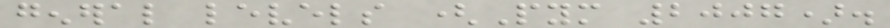general levels (Pym 2007).
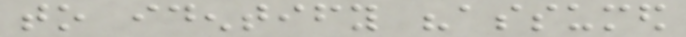to identify "assumed
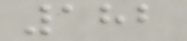182
